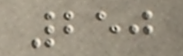250
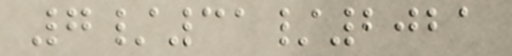7/31/2021
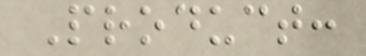Product:
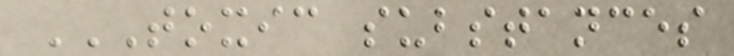TOXIC SUBSTANCES
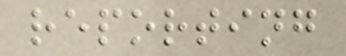reporting
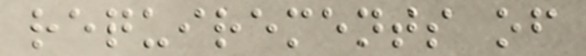requirements of
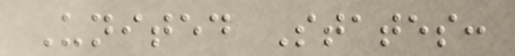United States:
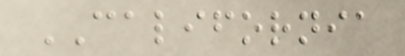CALIFORNIA
